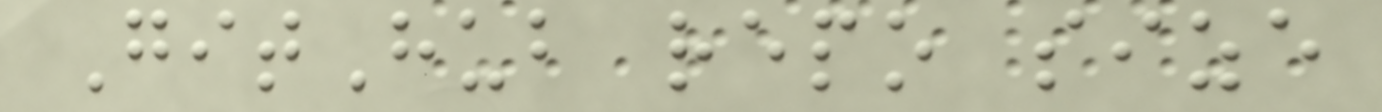GitHub repo size
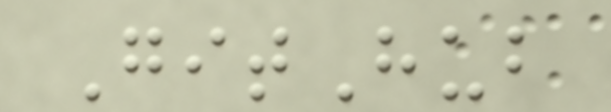GitHub
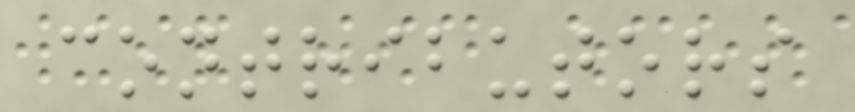contributors
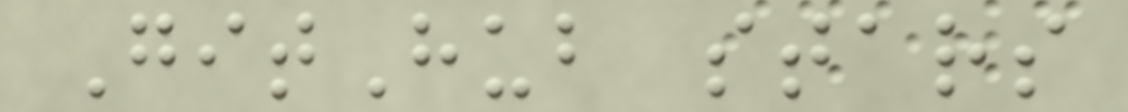GitHub stars
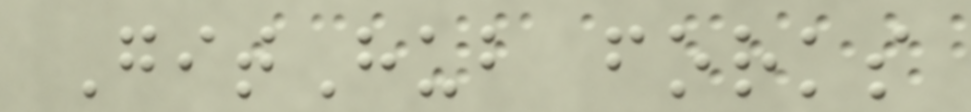GitHub forks
